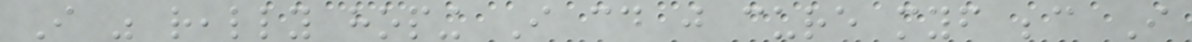I was really hoping I could just cure myself because I
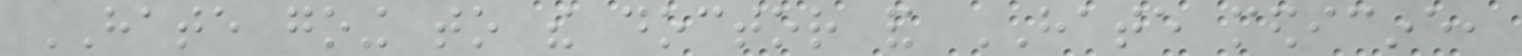HATE going to the doctor and HATE medicine,
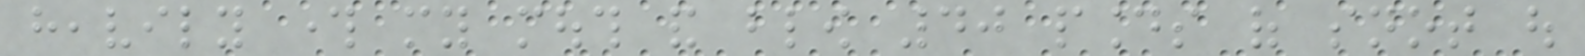heavily through my mouth and blow 40 pounds of snot out
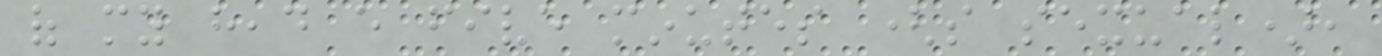of my head every five minutes (so sexual),
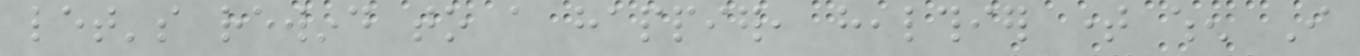let's rewind to a happier, healthier time when I
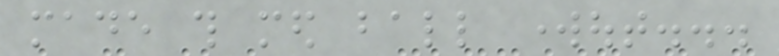made this med ball workout...
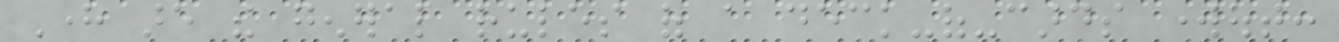Here are the general rules of a deck-of-cards workout:
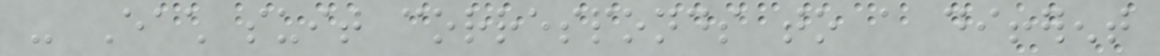- Each suit corresponds to a different
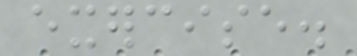exercise.
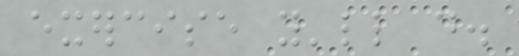exercise you'll do.
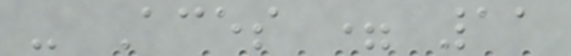- Aces = 11
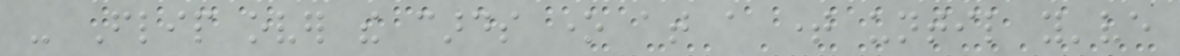- Flip over the cards one at a time until you've
